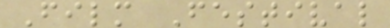Film Festival
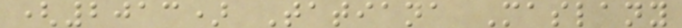(2013) Tatiana Maslany
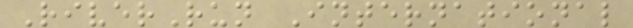RiverRun International
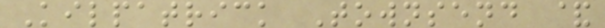Kilpatrick Townsend &
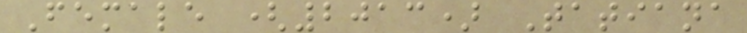Female (2013) Tatiana
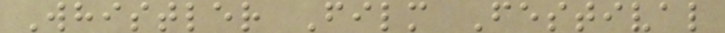Whistler Film Festival
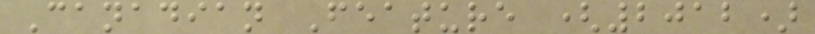Canadian Feature (2012)
